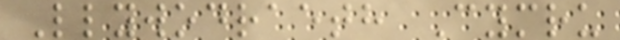Llywodraeth Cymru
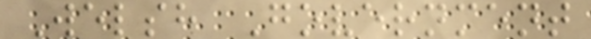Welsh Government
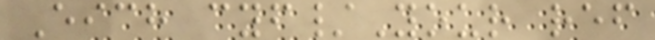Eich cyf/Your ref
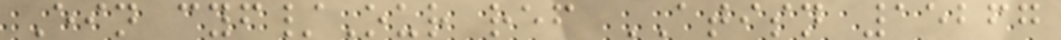Ein cyf/Our ref ATISN 15267
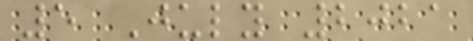5 July 2021
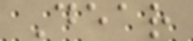Dear
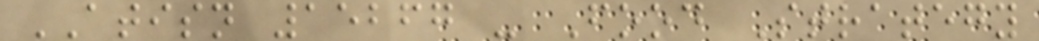ATISN 15267 - Food Strategy
